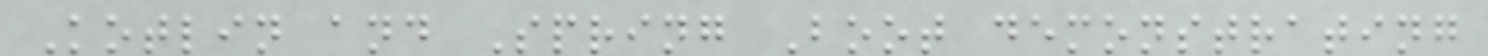Kotlin and Spring Boot demonstrating
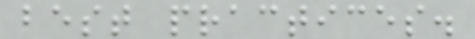best practices.
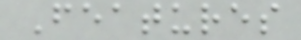Features
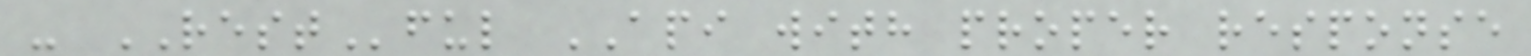- RESTful API with proper response
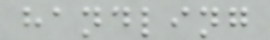handling
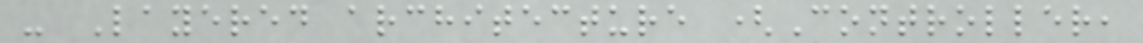- Layered architecture (Controller,
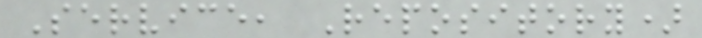Service, Repository)
